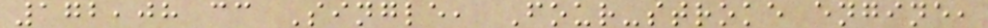172,08 cc Single, Four-stroke engine,
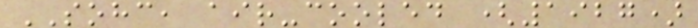SOHC, air-cooled (1927)
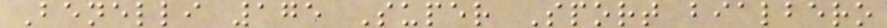Benelli 175 Super Sport bialbero
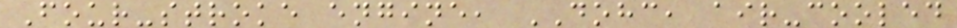Four-stroke engine, DOHC, air-cooled
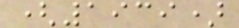(1939)
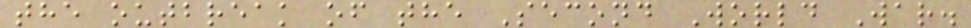the outbreak of the Second World War.
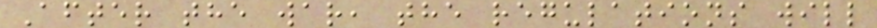After the war, the regulations will
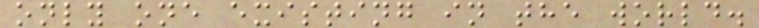only one existing in the world.
